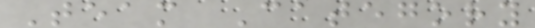Team Category
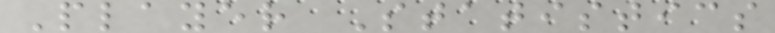Player Statistics
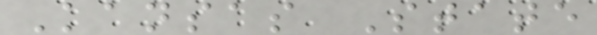Kansas State
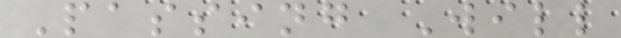Passing Will
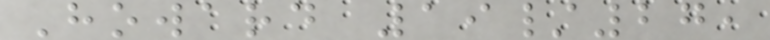Howard 19/27,
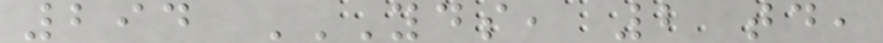294 YDS, 2 TD,
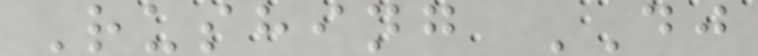Rushing DJ
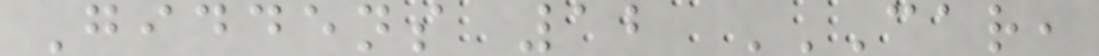Giddens 12 CAR,
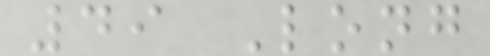49 Long
